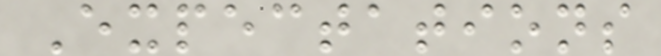Expectations
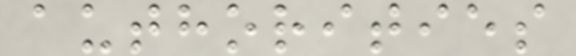authorities
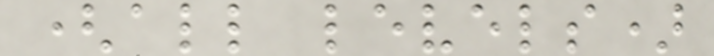(all levels)
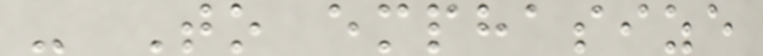- To emphasize
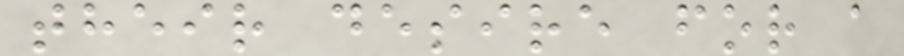their desire for a
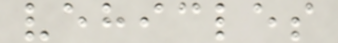vehicles
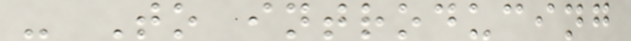- To introducing
